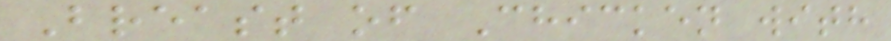Breast of Chicken with
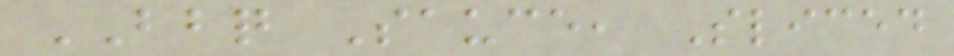BBQ Sauce, Sliced
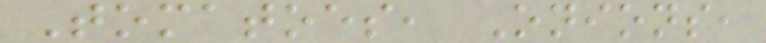Tomatoes, Onions,
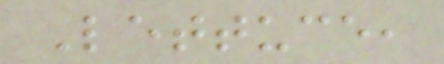Lettuce,
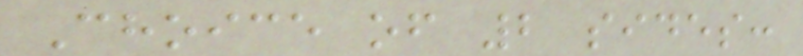Choice of 2 sides:
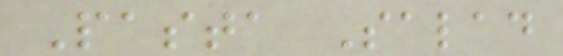Pasta Salad
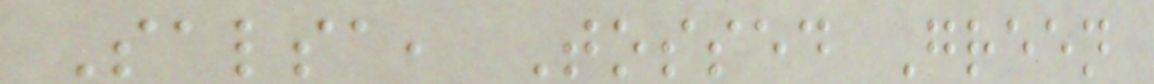Salsa, Tossed Green
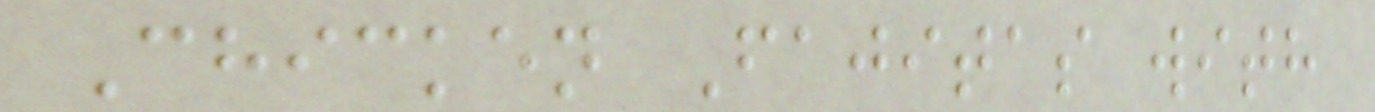Chicken Fajitas with
